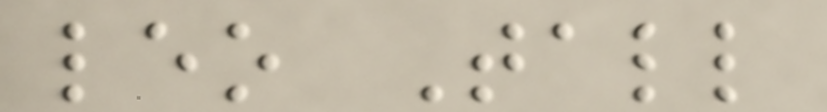leo Tall
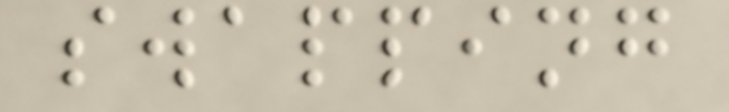swapping
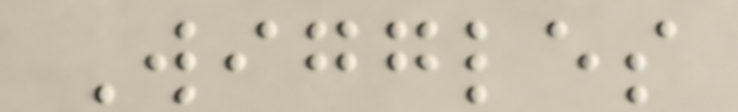Wiggles
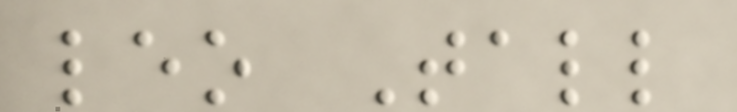leo Tall
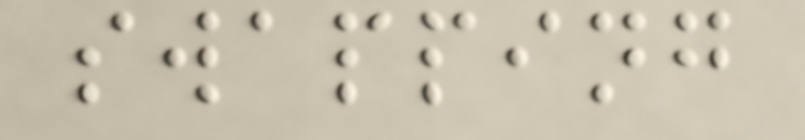swapping
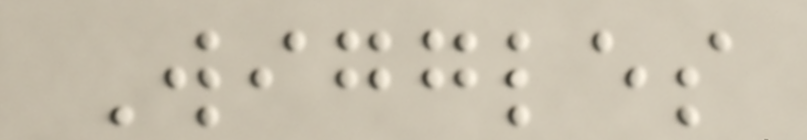Wiggles
